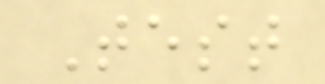Test
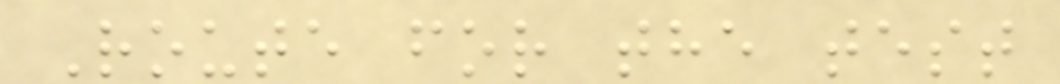Route for the test
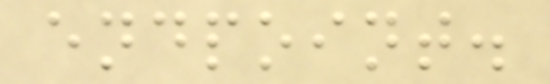endpoint.
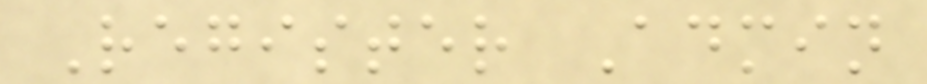Register Admin
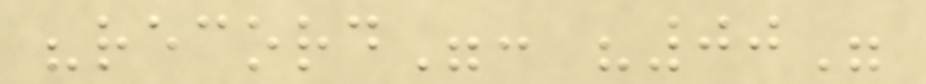"record": "00"
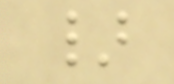}
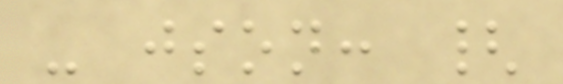- json: {
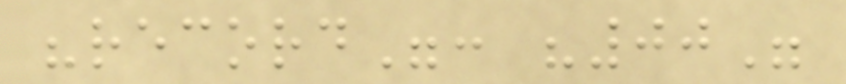"record": "00"
